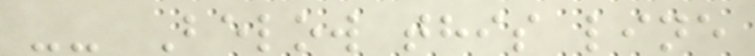-- Below this line
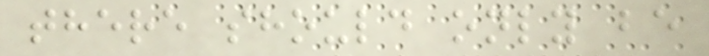there should only be
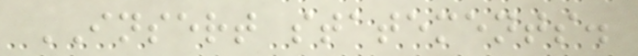INSERT statements.
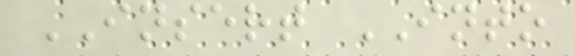INSERT INTO
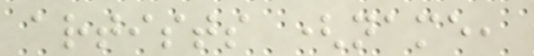artists (name,
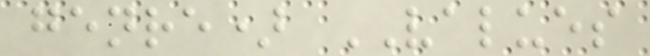genre) VALUES
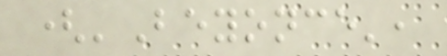('Beyonce',
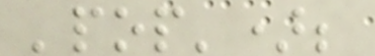'pop');
